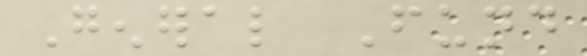General Fund
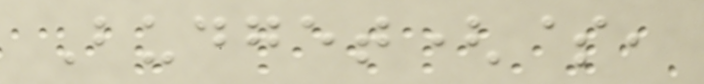Budget($,
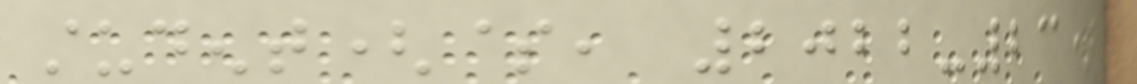student($, 2022-23)
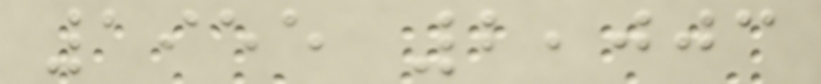1955 2,003
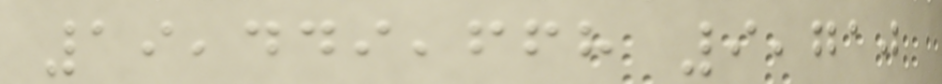19,449,668 9,710
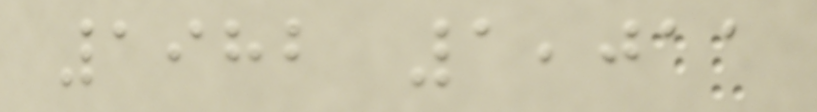1982 1,011
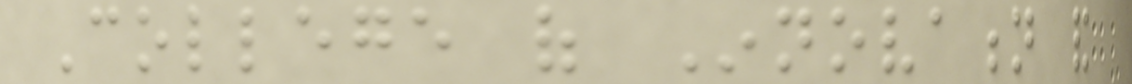College of Innovation and
